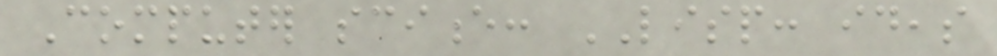Computer science: LISP: ideas
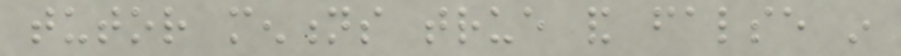tutor mentions true and false in
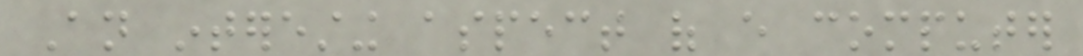An interesting aspect of every computer
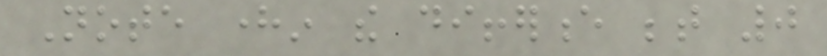Note herein the difference between 0
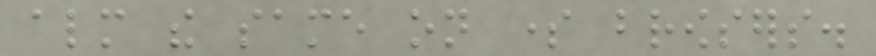almost the same on some browsers.
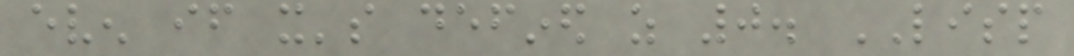even if it's defined as 0. LISP
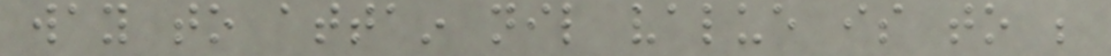way to attain nil value is to be
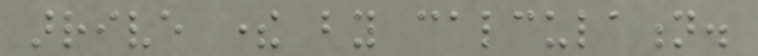arrive there by calculation.
